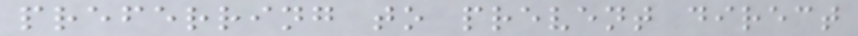preferring to prevent direct
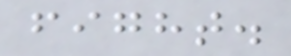fight.
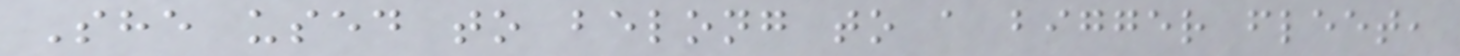She used to belong to a bigger fleet,
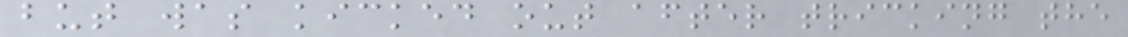but was kicked out after tricking the
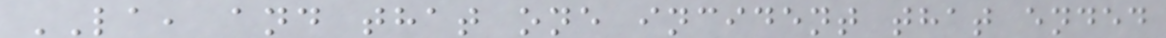LA, and that one incident that ended
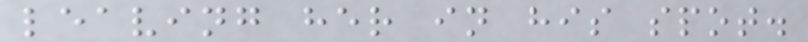leaving her in his spot.
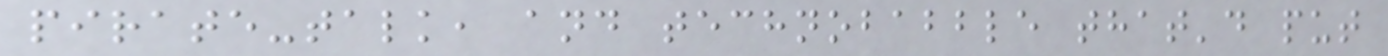pirate-talk, and technobabble that'd put
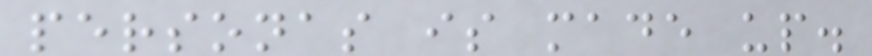personas is made up.
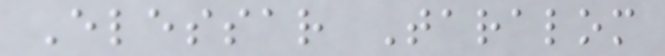Elessar Taralom
